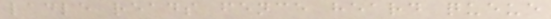ladle reads fence heard queue
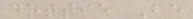dottie Be
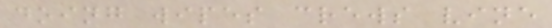doing wipes crews vine
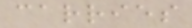carries
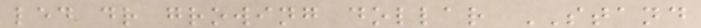led dr growing dollar STAND
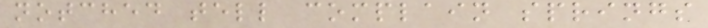notched tell complain springs
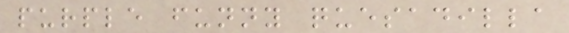purple funny quesadilla
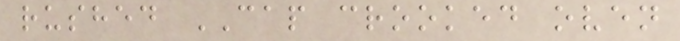rushed CAP crooked oven
